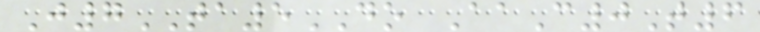J7TA5DO AaC0T6
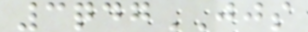3qdgJJS
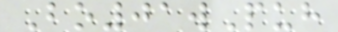Bo01wPuh
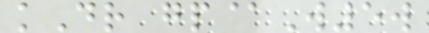kDr gp@W5w
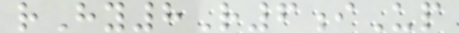rHy8R6iUp
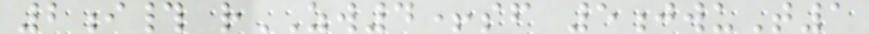2i# rZW4+sf 5jwuT1
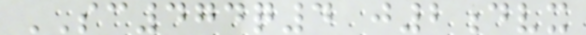SC474q4 j2dvx
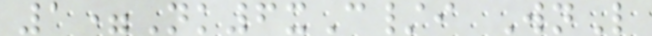1=Nk6xC/i WnL
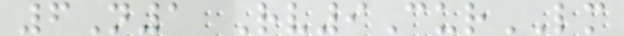6N1 Rv9CurLM
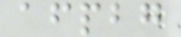afpbg
